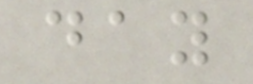day
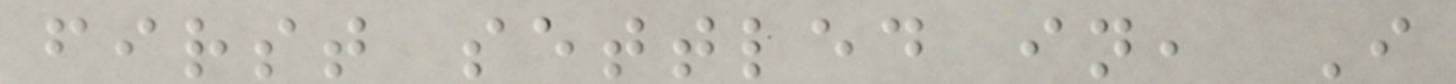first settled in, I
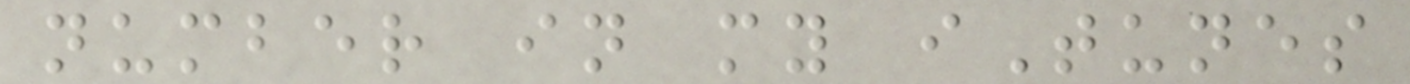number in my iTunes
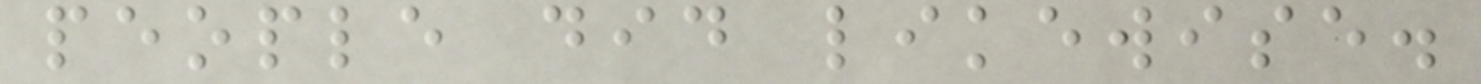people did likewise.
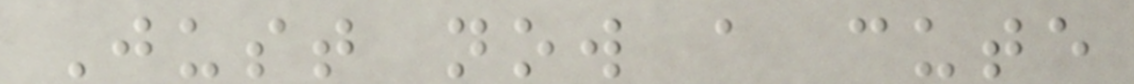Just now a cute
